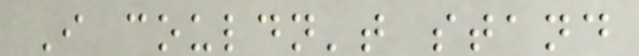I couldn't stand
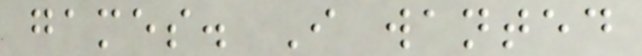games. I wanted
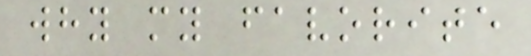why my favorite
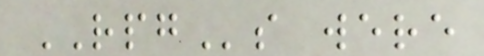RPGs were
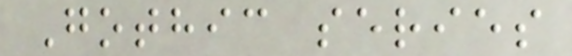Gothic series
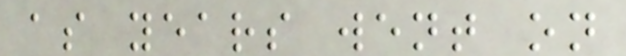as years went on
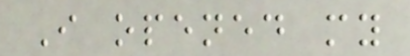I opened my
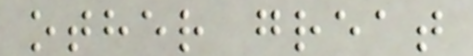other great
